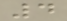4
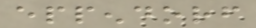eppendorf
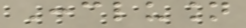Conclusion
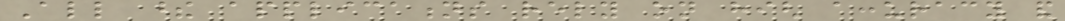All these applications rely on high accuracy and
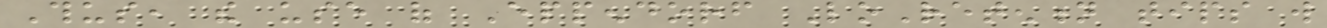Thus, the use of Eppendorf LoRetention tips will
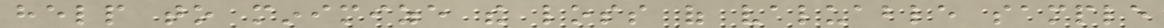help to minimize the loss of valuable sample
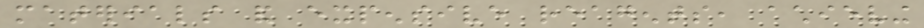materials and expensive reagents, achieving
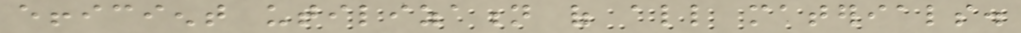efficient utilization of all materials.
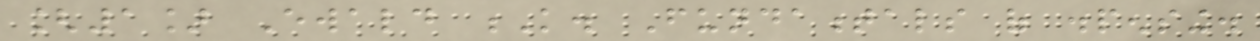[1] Ewald K. Fundamentals of dispensing.
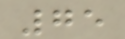75
